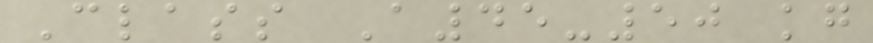Class A45-50 kg
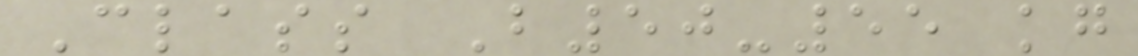Class B50-55 kg
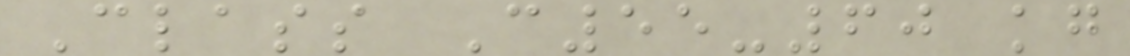Class C55-60 kg
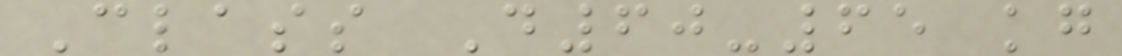Class D60-65 kg
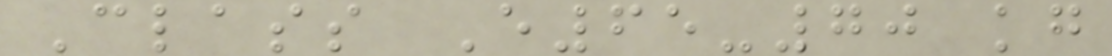Class E65-70 kg
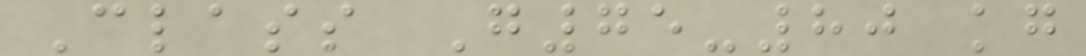Class G75-80 kg
